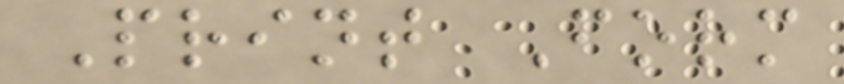Print Form
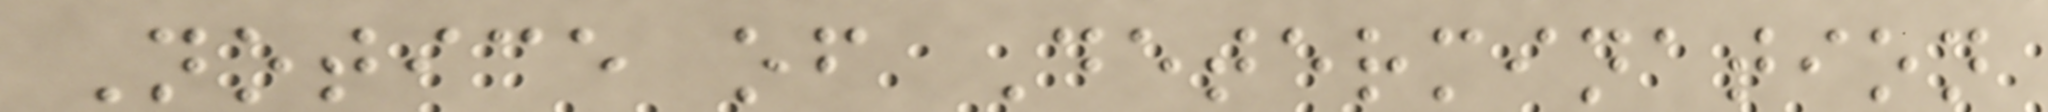Notice of Determination
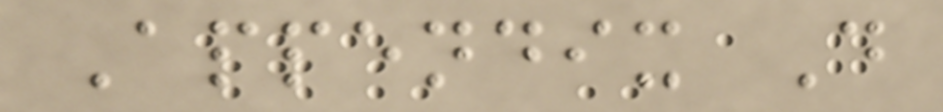Appendix D
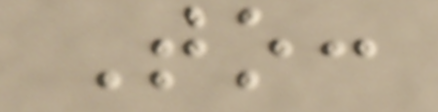To:
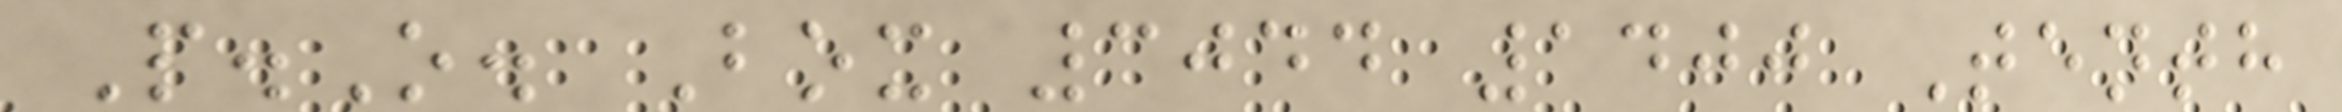P.O. Box 3044 1400 Tenth
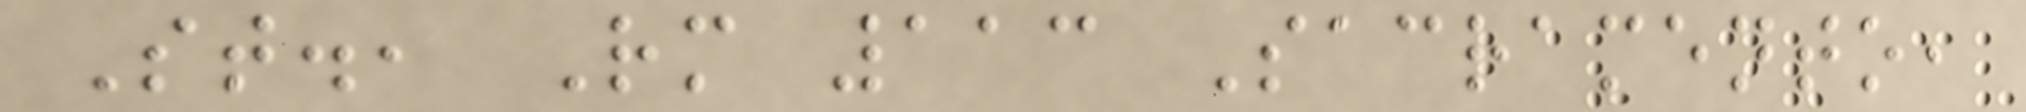St., Rm 113 Sacramento,
